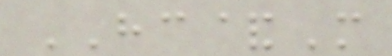HC&M
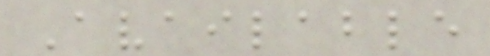Available
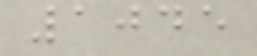1045
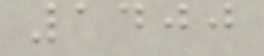1400
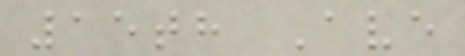15th Ave
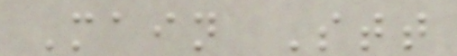Main Stt
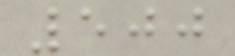500
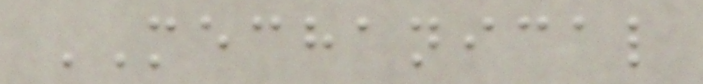MECHANICAL
